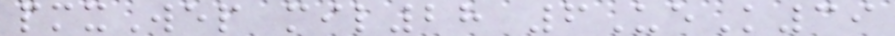pmxWep mil28 6UeK39
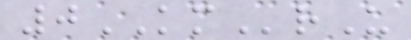0KMrU
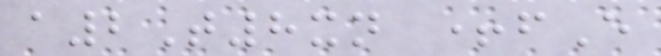a2T8xn +fE
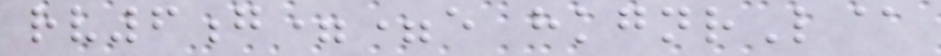rv6g==e hkgnrL@
